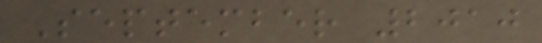September 2010
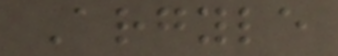Argyle
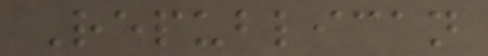Republican
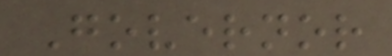Governor
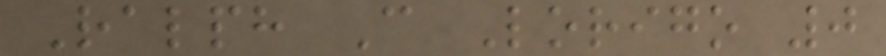Ralph C Lorigo 0
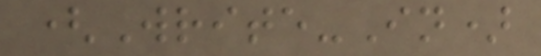(Write-In)
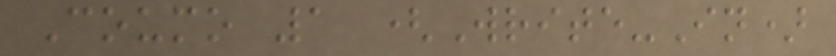Coumo 1 (Write-In)
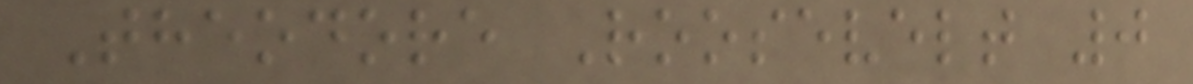Theodore Roosevelt 0
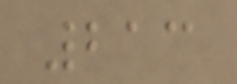213
